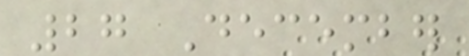27 December
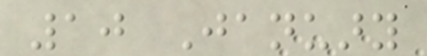10 January
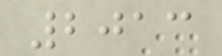2013
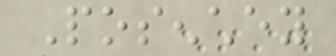Posenchey
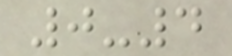0-4
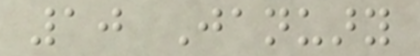10 January
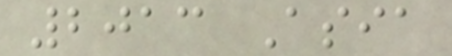2013 Asia
